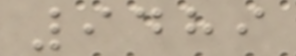9489
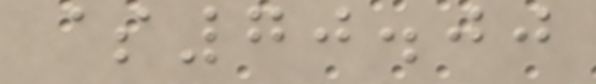$70.00
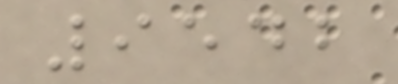9542
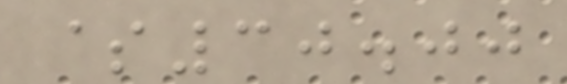$30.00
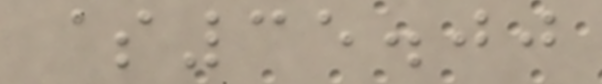$35.00
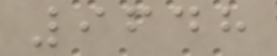9648
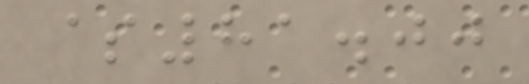$81.00
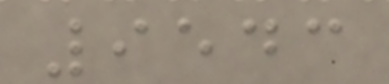9543
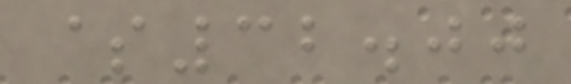$32.00
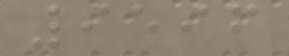9596
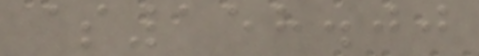$158.00
